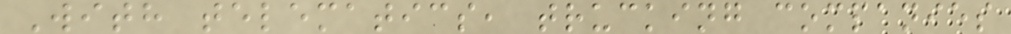With telematics, trucking companies
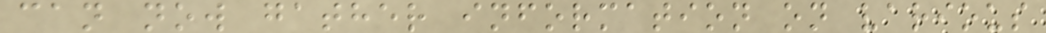can now gather information on various
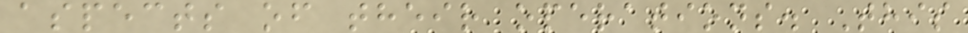aspects of their operations. This
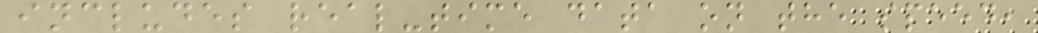includes real-time data on the speed,
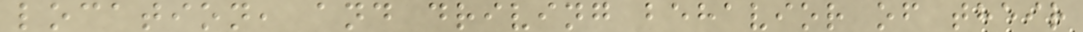location, and driving behavior of their
